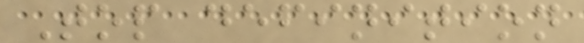Top definition
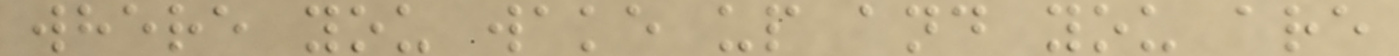where you wake up and you are
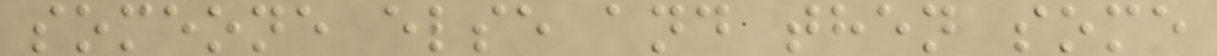someone else and then some
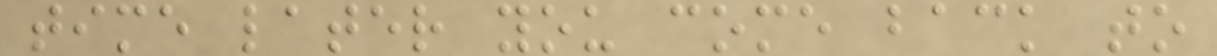time later you come back to
